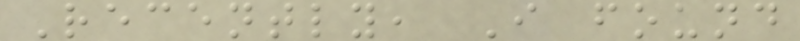Recently, I found
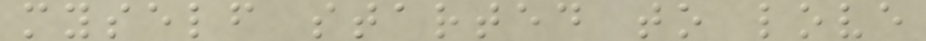myself started to love
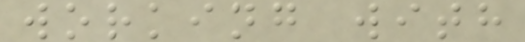working with
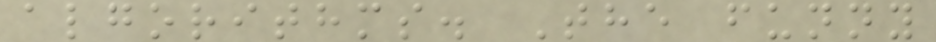algorithms. The funny
